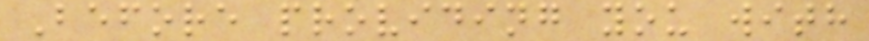Before providing you with
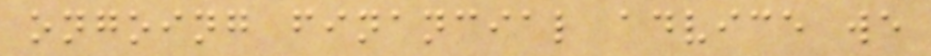ongoing financial advice we
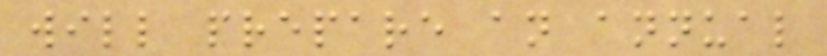will prepare an annual
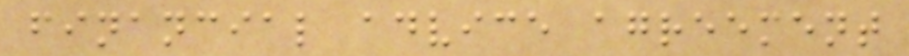financial advice agreement
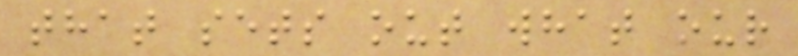that sets out what our
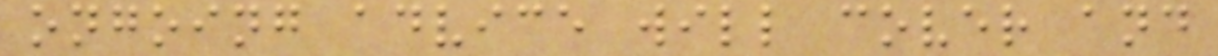ongoing advice will cover and
